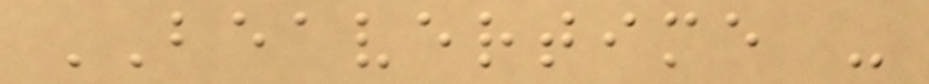BEAVERTIME -
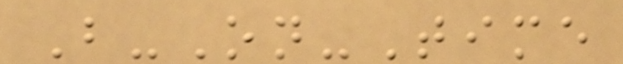B-On-Time
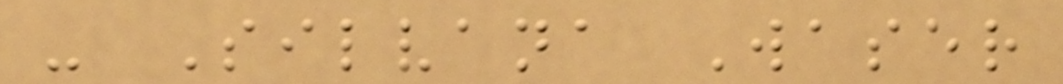- Silvana Waser
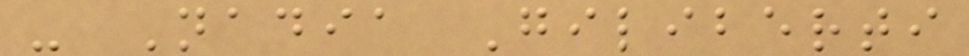- Nadia Giliberti
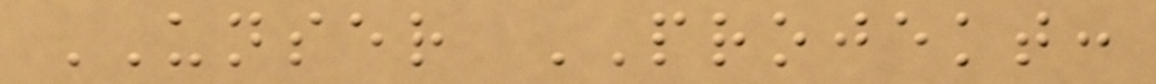UNSER PROJEKT:
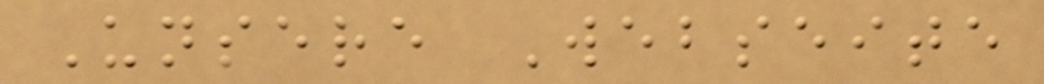Unsere Webseite
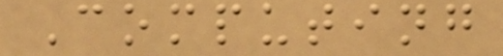Computing
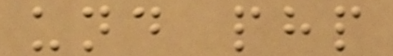und php
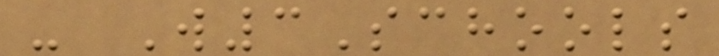- W3Schools
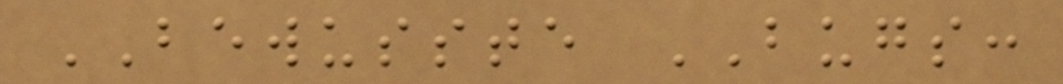BEWUSSTE BUGS:
